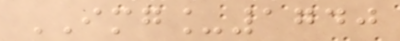IMG_1740
